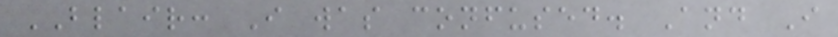BLAIR: I was confused. And I
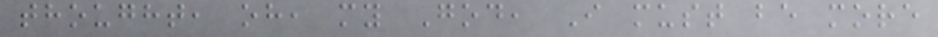thought, oh, my God, I must be more
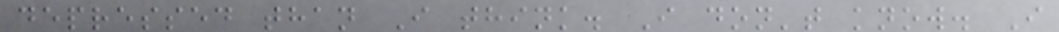depressed than I think. I don't know. I
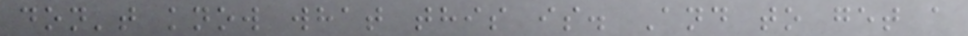don't know what this is. And to get a
